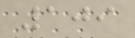109
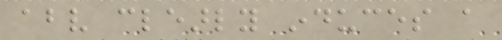above clearly induces a
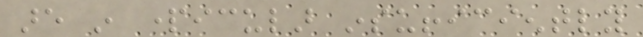are in particular insufficiently
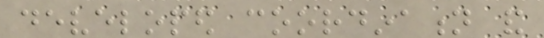developed coordination and
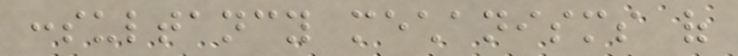consultancy mechanisms of
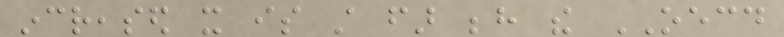increased it is still far behind the OECD
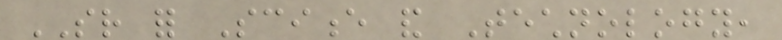SR for Science and Technology,
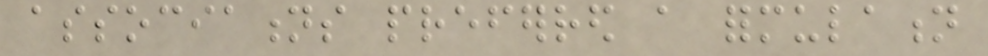associations preferred a formulation
